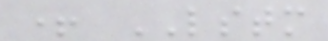+ LSTM
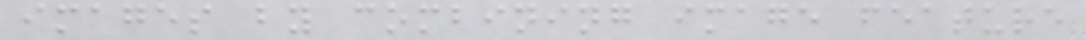images by combining image feature
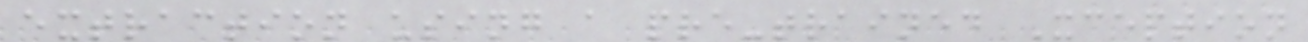extraction using a pre-trained Xception
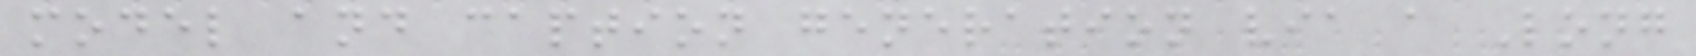model and caption generation via a Long
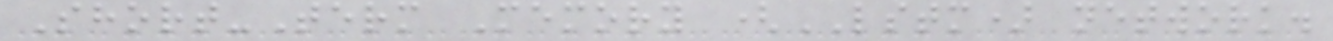Short-Term Memory (LSTM) network.
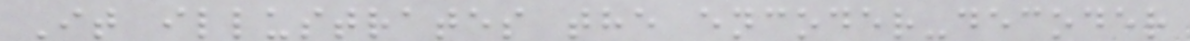It illustrates the encoder-decoder
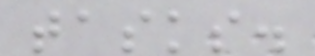tasks.
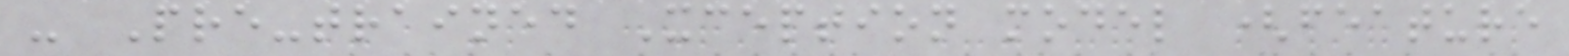- Pre-trained Xception model (feature
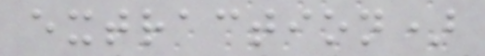extraction)
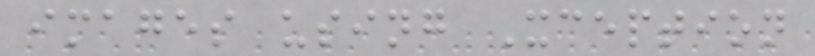images using Xception
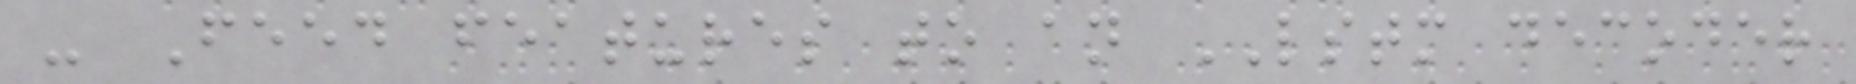- Feed features to an LSTM decoder
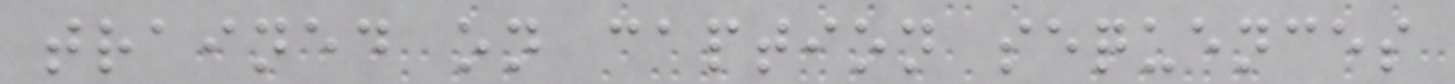trained on caption sequences
